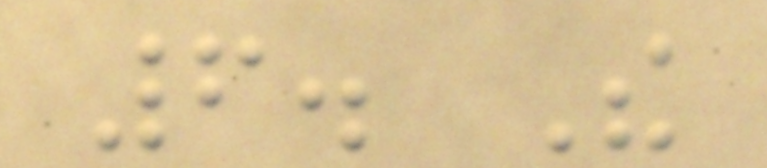6. The
